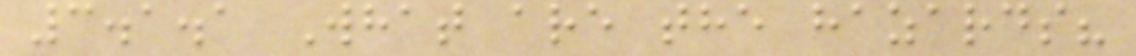3.1.1 What are the hazards?
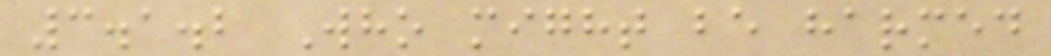3.1.2 Who might be harmed
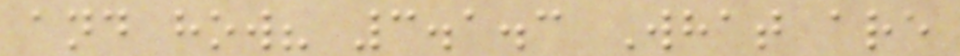and how? 3.1.3 What are
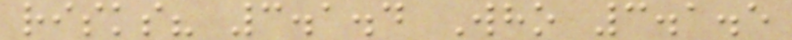risks? 3.1.4 Who 3.1.5
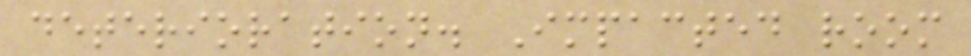deterioration. Impacted room
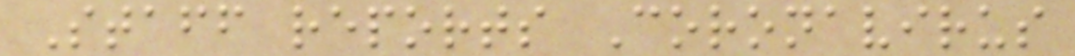Staff reports Coronavirus
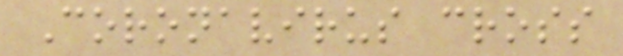Coronavirus cross
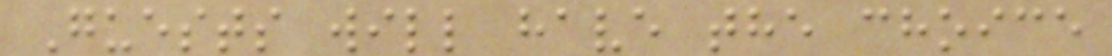Guests will have the choice
